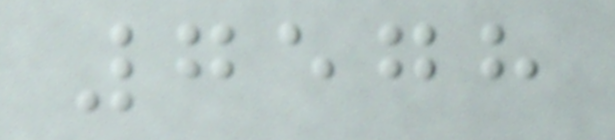7578
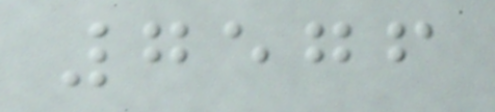7576
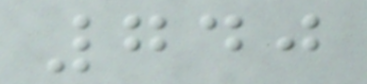740
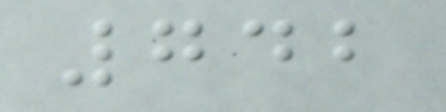742
